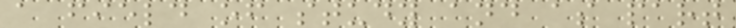a field of study and as part
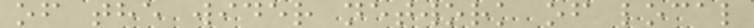of the wider network of local
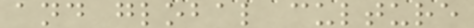and global culture
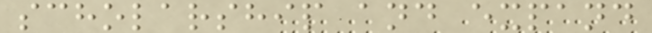scholarship and expand
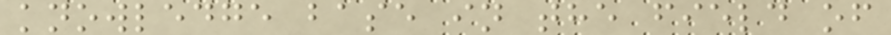knowledge base in the field of
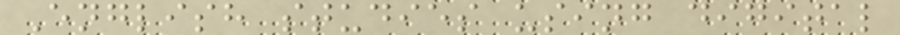English studies using digital
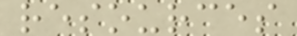resources
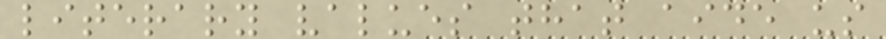literary values that aide us
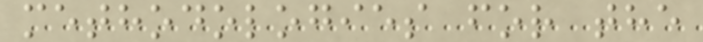methodologies for the
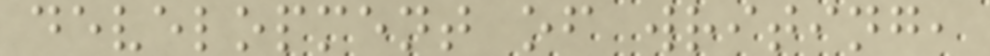development of writing,
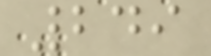249
